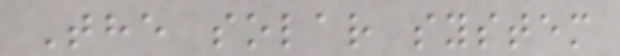The solar system
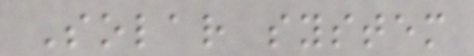Solar system
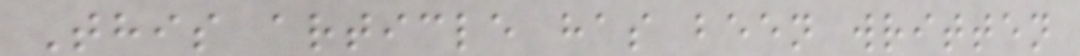This article has been written
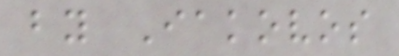by Iakovos
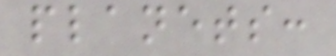planets:
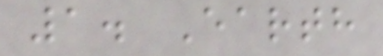1. Earth
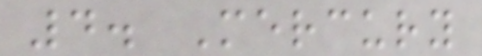4. Mercury
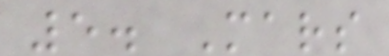5. Mars
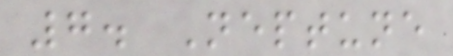7. Neptune
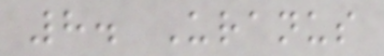8. Uranus
